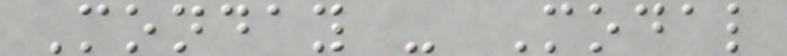Monday - Modal
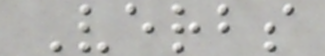Verbs
